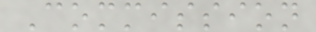Commission
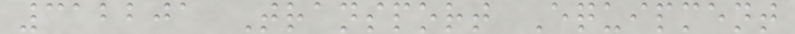312201 Transport Equipment
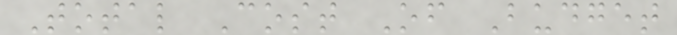Total Cost Of Budget
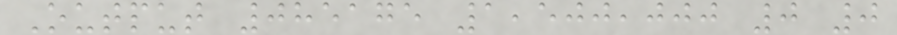Output 085175 1,500,000 0 0
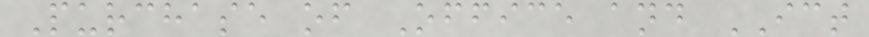Purchase of Office and ICT
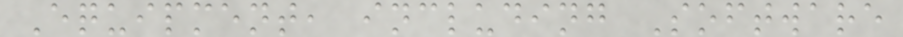Equipment, including Software
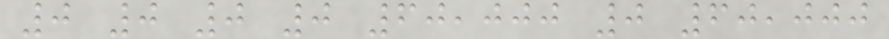0 0 0 0 60,000 0 60,000
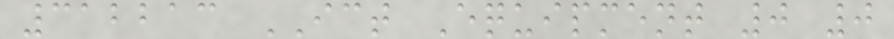312213 ICT Equipment 0 0
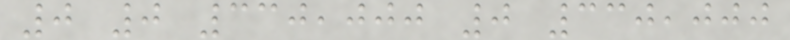0 0 330,000 0 330,000
